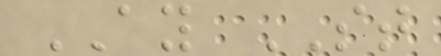AY ST
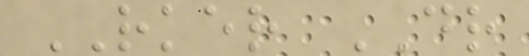RKER DR
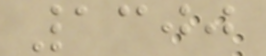1300
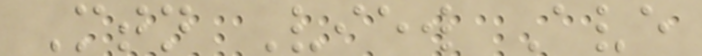Mtn View Ave
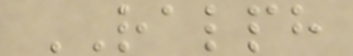RALPH
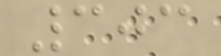303
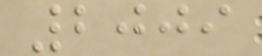2009
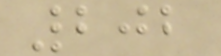202
